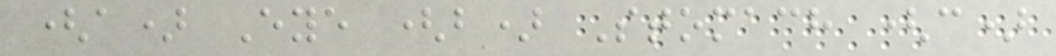(a) Eye (b) Stomach (c)
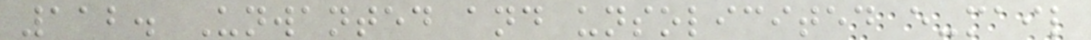112. Unwanted and unsolicited e-mail
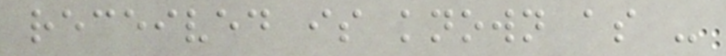received is known as -
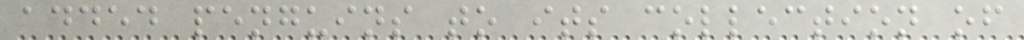added penguins to its collection of
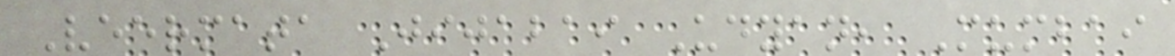Veermata Jijabai Udyan, Mumbai
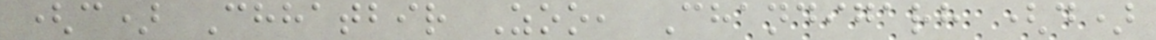(c) Chhatbir Zoo, Chandigarh (d)
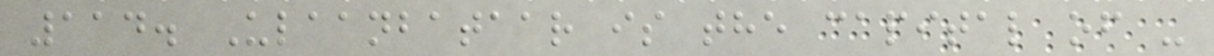114. Ulaanbataar is the capital of -
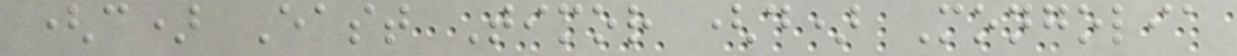(c) East Timor (d) Mongolia
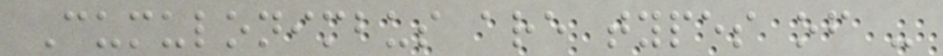Cumulonimbus are types of -
